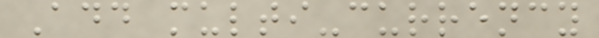Add multi-currency
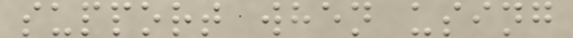support when using
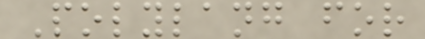Polylang for
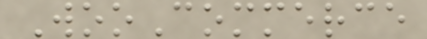WooCommerce
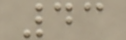43
